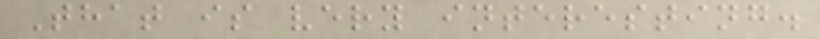That is very interesting.
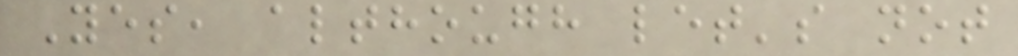Yes, although let's not
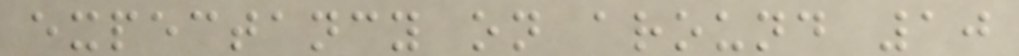expectancy on around 10
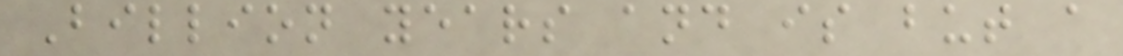Billion years and is but a
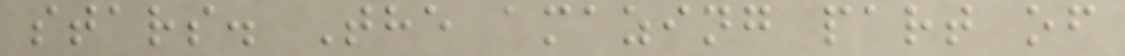stars. The amazing part of
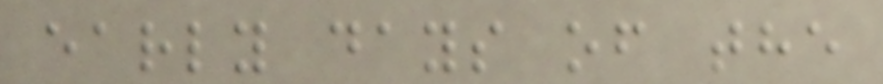early days of the
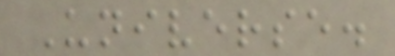Universe.
